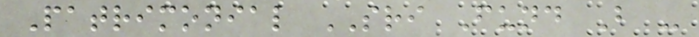Patrimonial SRI Fund B -
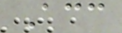Acc
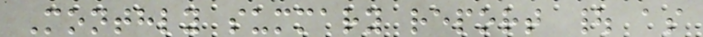Monthly summary report | as
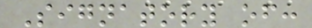Signatory of:
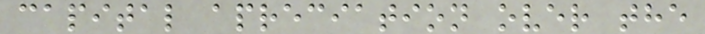capital apreciation over the
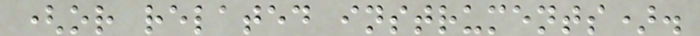(or related instruments).
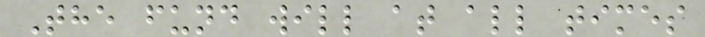The fund will at all times
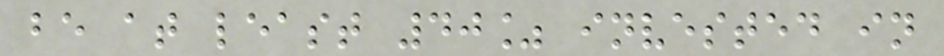be at least 40% invested in
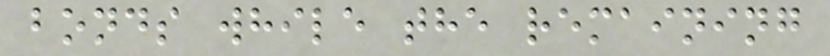bonds while the remaining
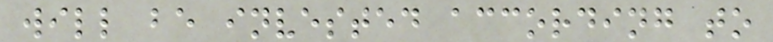will be invested according to
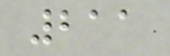211
